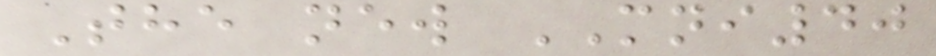The new MNI40
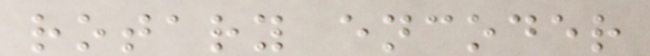rotary encoder
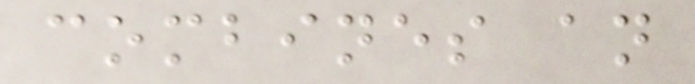combines an
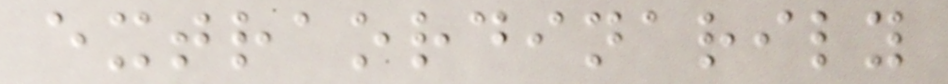extraordinarily
